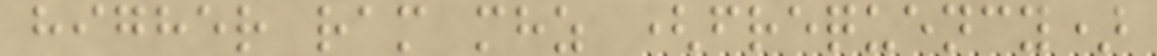higher ram mhz (frequency)
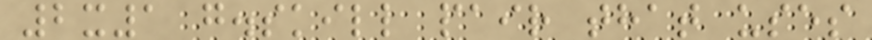2x1 g.skill pair that uses
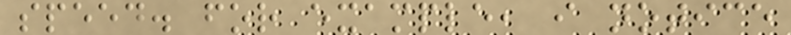speed. for example, i notice
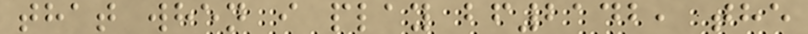that when i play bf2142, the
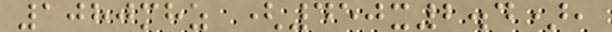1080mhz (450x2.4),
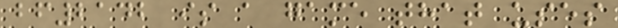bf2142 is a game that uses
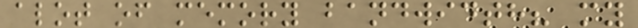alot of memory bandwidth? my
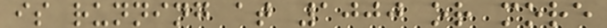is running at 1000 or more
